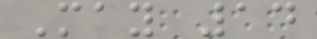May 14
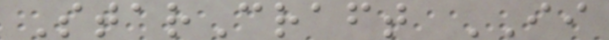StarCraft II
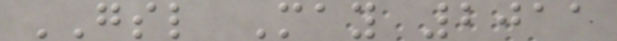GSL May 2011
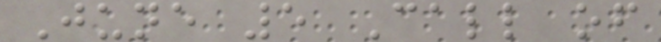June 5 Call of
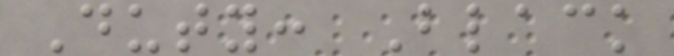Duty: Black
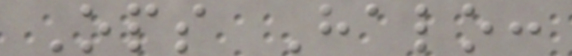Ops Halo:
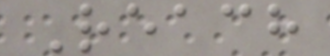Reach
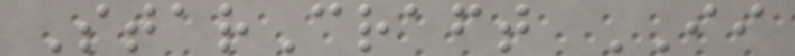StarCraft II
